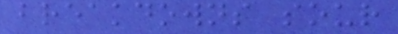breakdowns sour
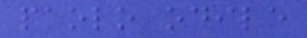paolo odile
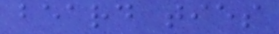beard ties
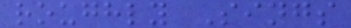roughly Sings
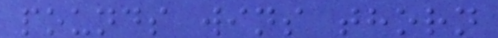pounds wins thorn
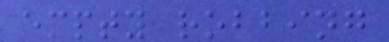empty robbing
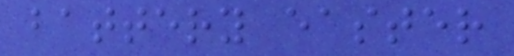battery easter
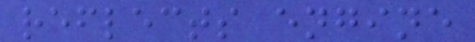reflects engine
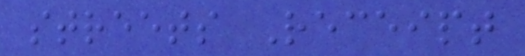streets Receipt
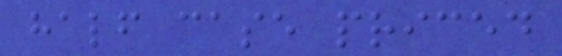half case priced
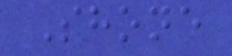Shone
